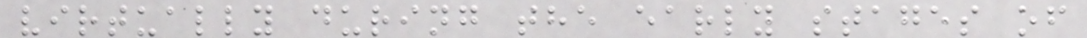virtually during the early stages of
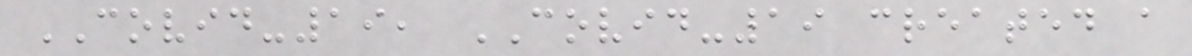COVID-19, COVID-19 created a
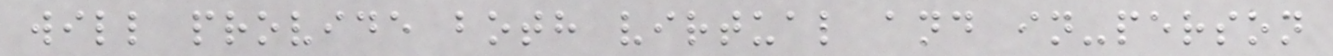will provide both virtual and in-person
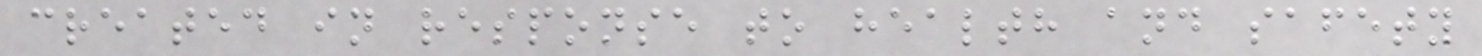created in response to health and safety
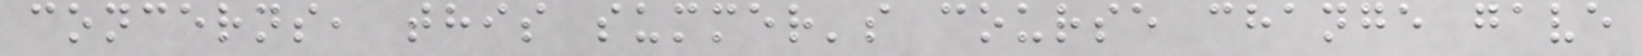concerns, this summer's course change gave
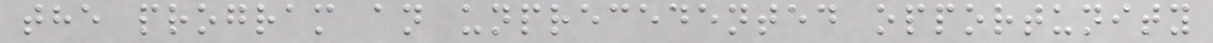the program an unprecedented opportunity
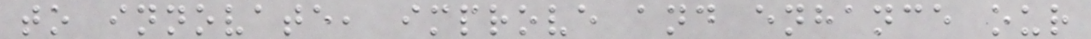to innovate, improve and enhance our
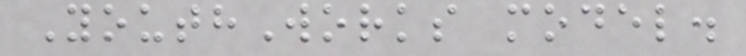YouthWorks model.
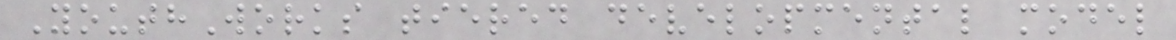YouthWorks tiered developmental model
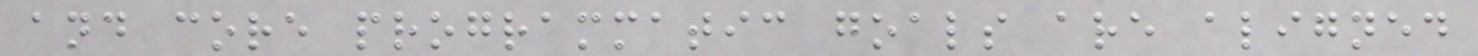and core programmatic goals are aligned
